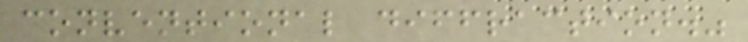conventional diffraction."
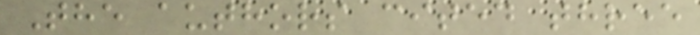The authors cited three
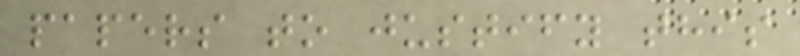papers to justify this
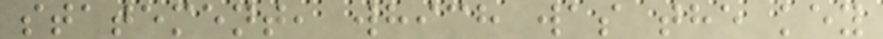statement, which was the key
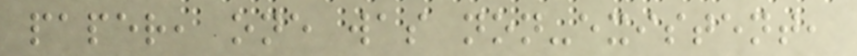paper, one was non-existent,
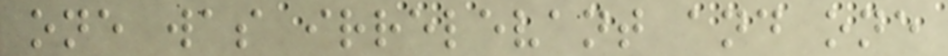one was irrelevant and one
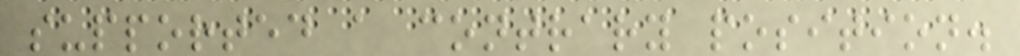supported a contrary position.
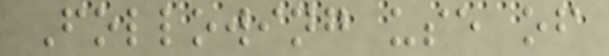Following use of
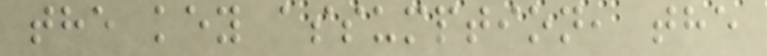the key assumption, the
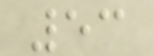53
